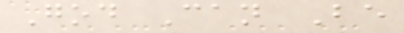God Can Be
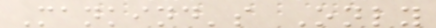Mankind's Only
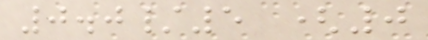0.0/5 (0
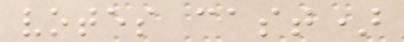votes cast)
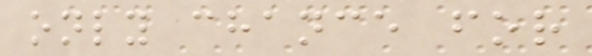only chance for
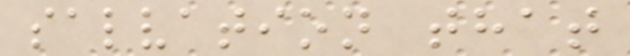salvation that
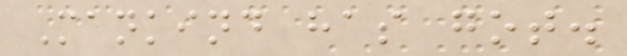Mankind has got.
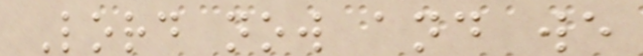Lord now and we
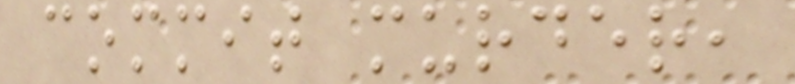commit murder,
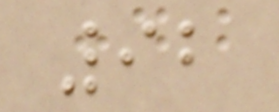92
